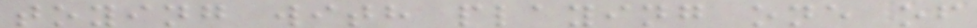toying with playing one of
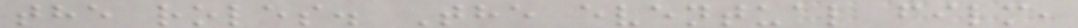the roles. The eventual film,
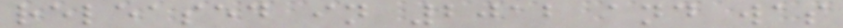released in 2012 and was
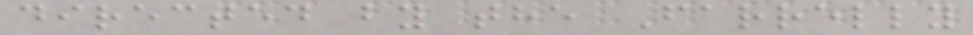directed by the Farrelly
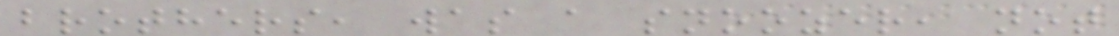brothers, was a snoozer, not
